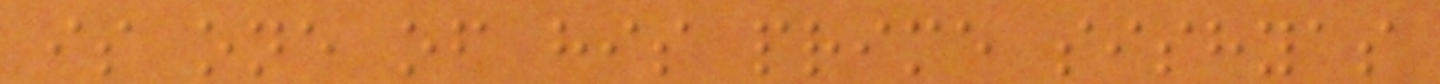is one of his prime sishyas
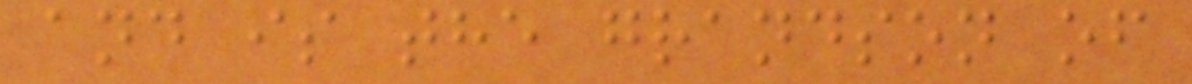and is the grandson of
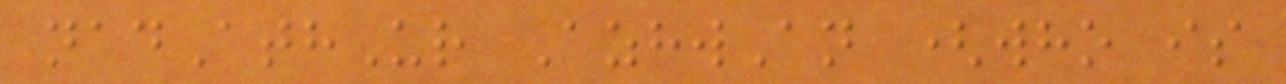nadAthUr AzhwAn (who is
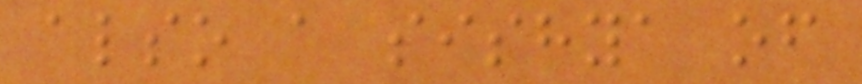also a sishya of
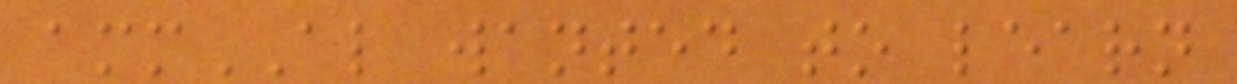ammAL wanted to learn
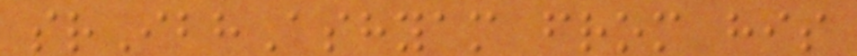srIbhAshyam from his
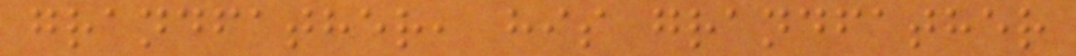grandfather, his grandfather
